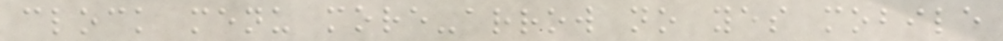clock menu more-arrow no yes mobile
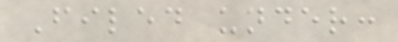Filed under:
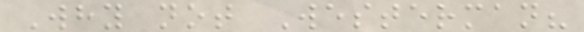Why not Westerman?
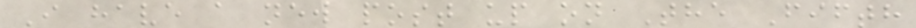I have a new post up on The Fifth
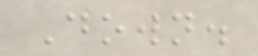Down.
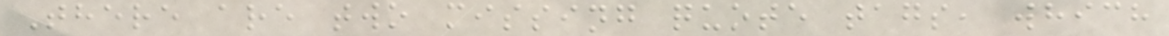There are two missing quote tags, which
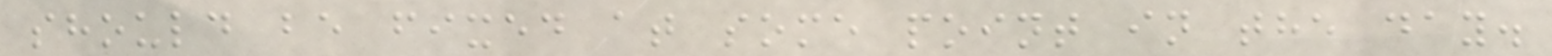should be fixed at some point in the day.
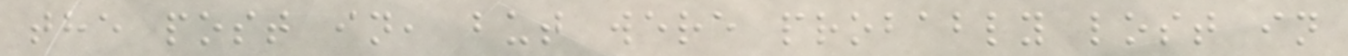the post in, but were probably lost in
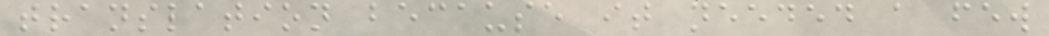translation because it needed a few
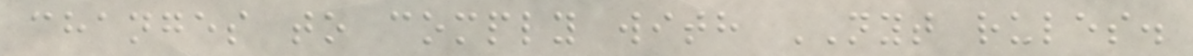changes to comply with NYT rules.
